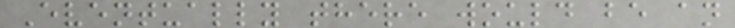Eventually there would be an
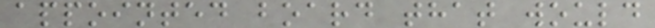appointed board that would
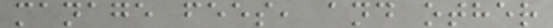manage fees, and other
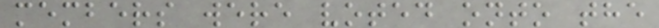members were voted onto the
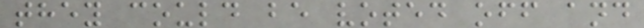they could be voted off and
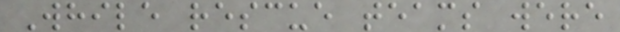While rescue teams were
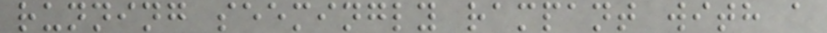running seemingly rampant with a
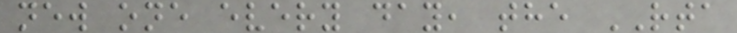new one every day, the RTA
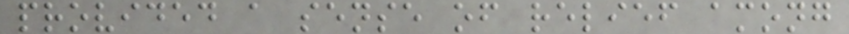provided a sense of relief among
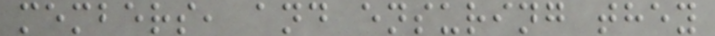members, and ensuring they
